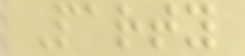Party
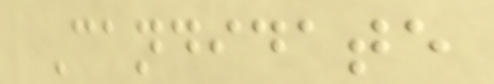Candidate
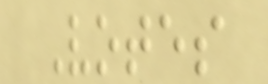Votes
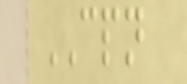CPN
